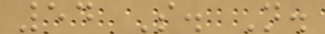54 S. N.
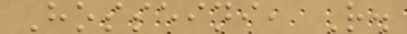Hosseini, R.
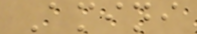Amini
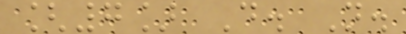[7] D. N.
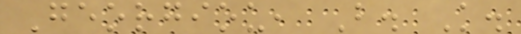Georgiou, B. K.
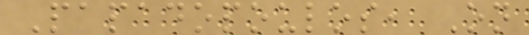Papadopoulos, On
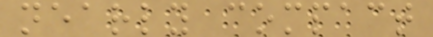nearly compact
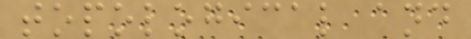topological and
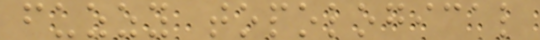fuzzy topological
